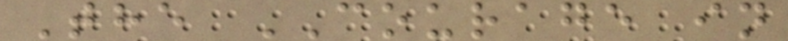The COURAGE in
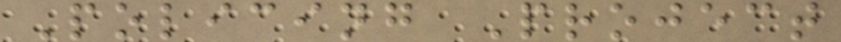Policing Project
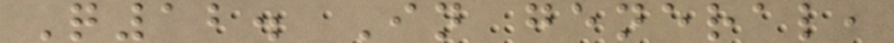Q12. In general,
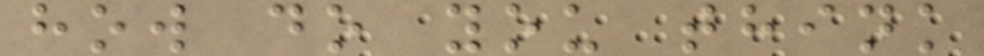how do you think
